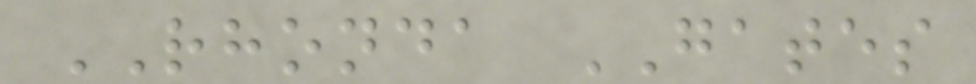RHONDA GATES
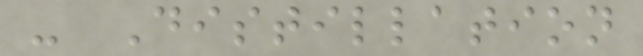- Distillation
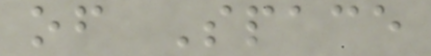of Space
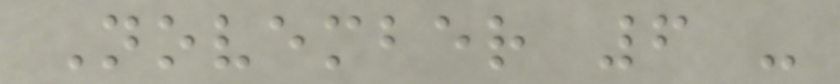November 6 -
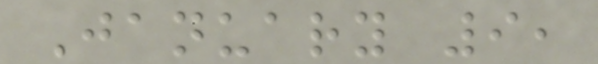January 9,
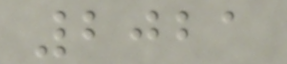2021
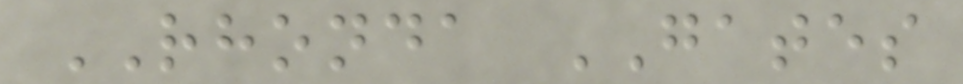RHONDA GATES
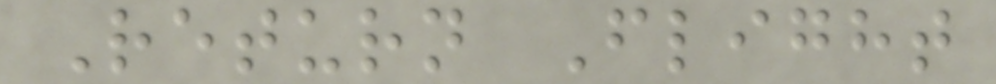Return Flight
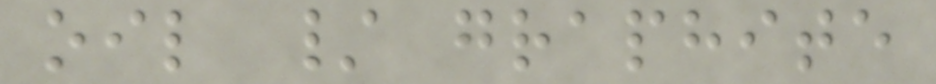oil / graphite
